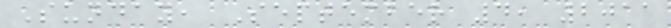Sunday, September 4, 2011
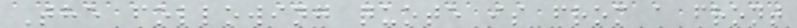The following quote is from a front
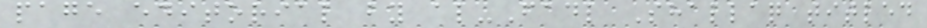page editorial by al-Fadl Shallaq titled
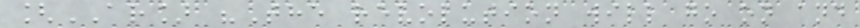[AR] "The revolution will go on and
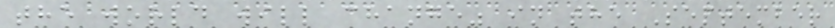the world will change" in the September
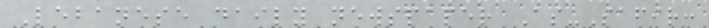Lebanese daily newspaper As-Safir:
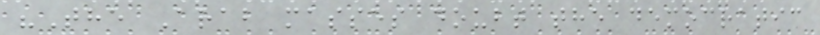"The Arab masses doubt the democratic
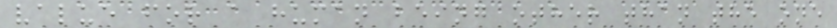value for a human being other than the one
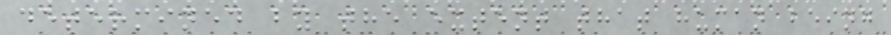determined by the extent that human being
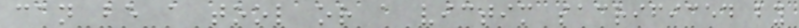can be a tool or a victim sacrificed by
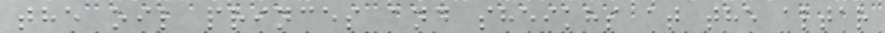the oil princes and sheikhs at the altar
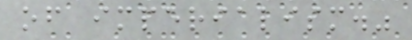of imperialism."
